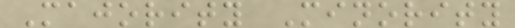Majority Minority
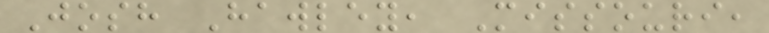Josh Hawley, Missouri,
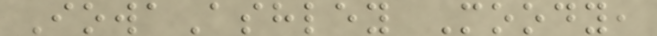IowaAshley Moody,
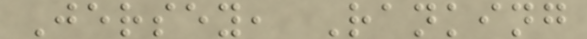Jersey, Ranking
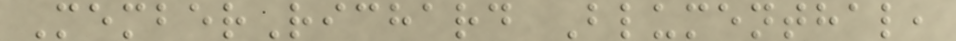MemberRichard Blumenthal,
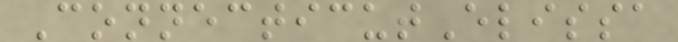ConnecticutElissa
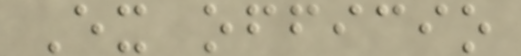Ex officio
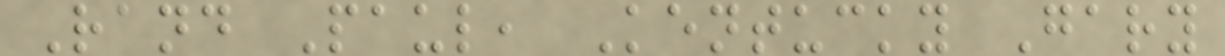Rand Paul, Kentucky Gary
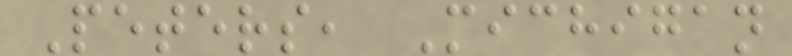Peters, Michigan
